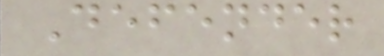Defender
